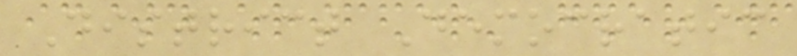District Democratic
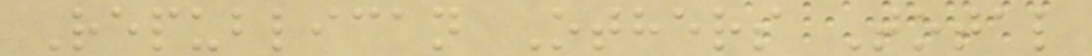Republican Others Total
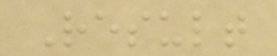Result
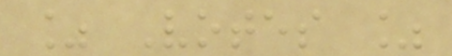% Votes %
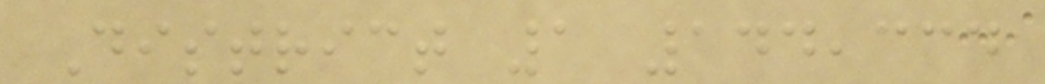District 1 144,334
